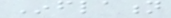Inflation
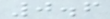0.6
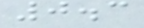0.3
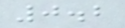0.2
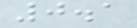0.1
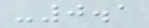-0.1
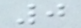0
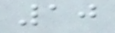10
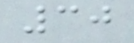30
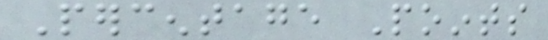Percentage Points
